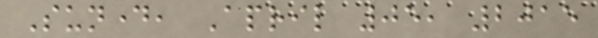Sunday, April 05, 2015
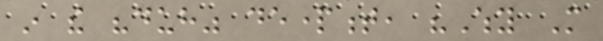in the "duh" department, "Why More
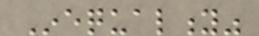Inequality"
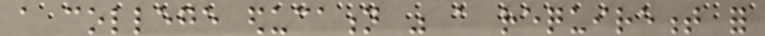a college education was a requirement for
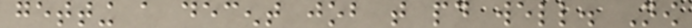getting a decent job that paid well. Now
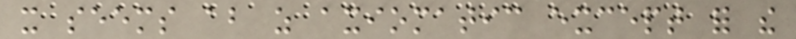it seems about as axiomatic except for the
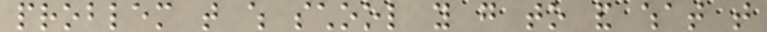problem that which school you go to and what that
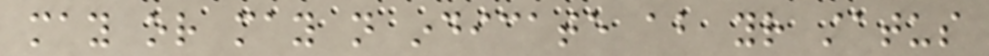may or may not indicate about your status
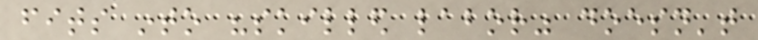fits into "skilled labor" doesn't
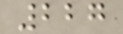227
